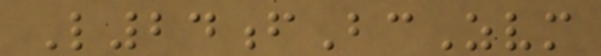L24fBcZvm
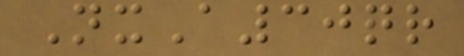NxA30qr
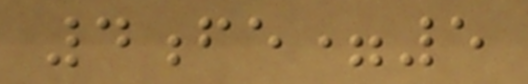4fe=5
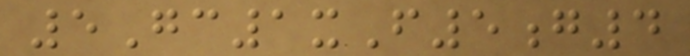5Gc1xF5g4
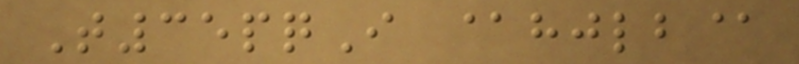T35pqI @hjlb@
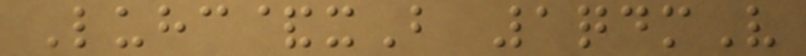Luhc&xB 1qdmV
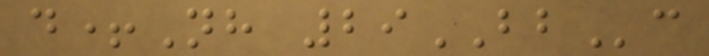d+Nh 29BBc
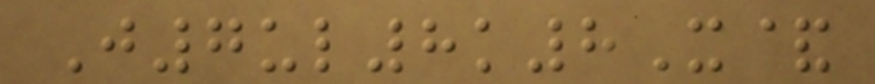J7ul8k8X&
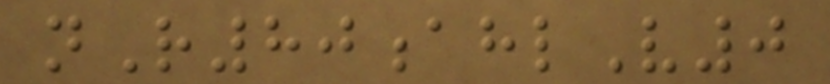nR80ahlV0
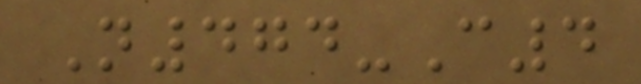N474-C4
